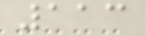113
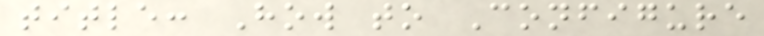title: How to Configure
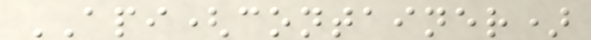API(container)
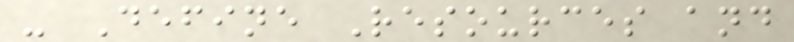- Define Resources and
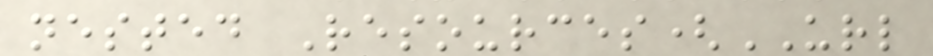nested Resources(URL
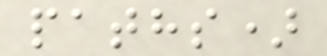paths)
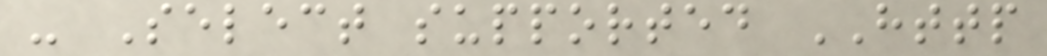- Select supported HTTP
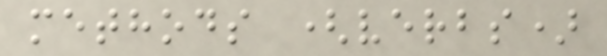methods (verbs)
